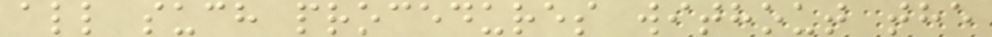all such procedures without the
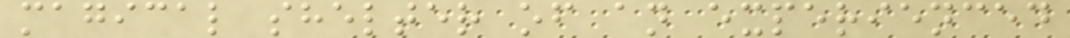magical shelter of an experienced
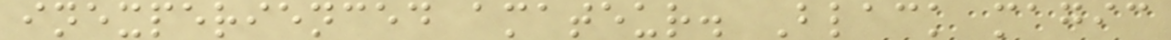inexperienced amateur. Black magic
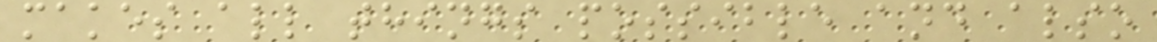makes all things possible and also
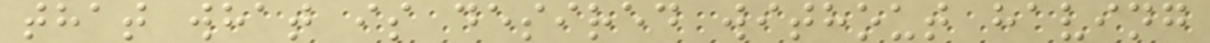that what is desired without having
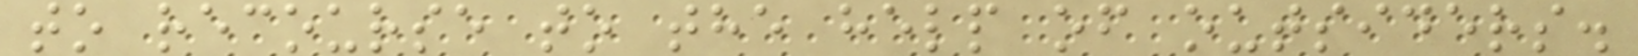to recourse to the help of outsiders.
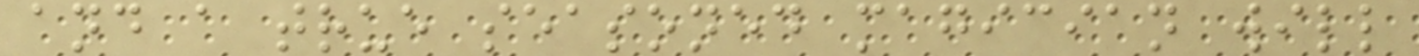and a true seasoned magician will
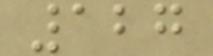127
